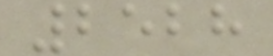2528
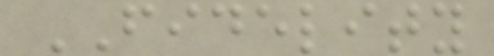FIDELITY
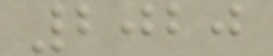2020
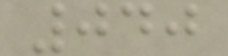040
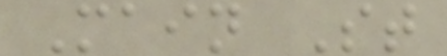Main St
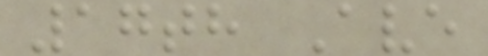17th Ave
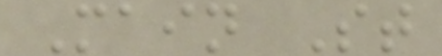Main St
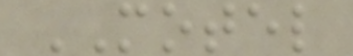MOTEL
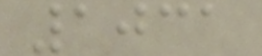1031
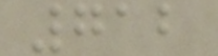712
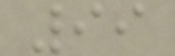99
